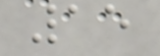15
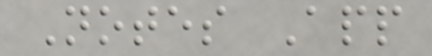Notes App
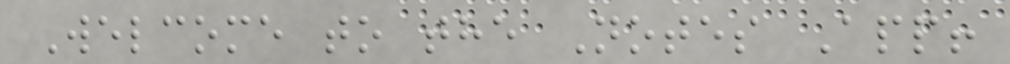Welcome to the Notes App!
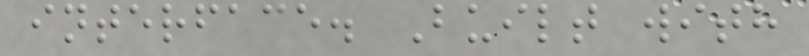interface. Built with
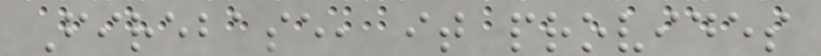Firebase, it provides
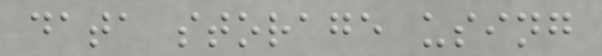data storage using
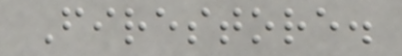Firestore.
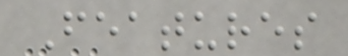Features
